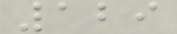129
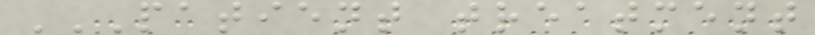PATIENT TREATMENT
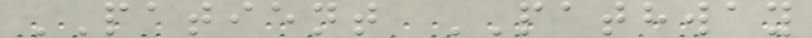PATIENT PATHWAY
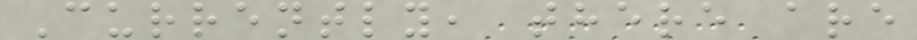Currently, there are
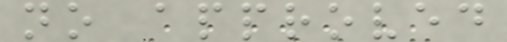no approved
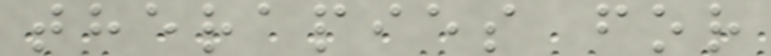therapies for
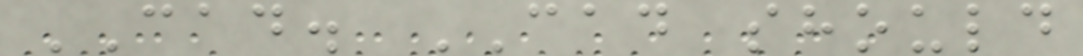CAD. CAD should
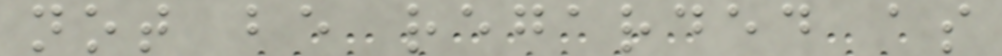not be regarded as
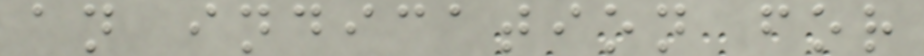an indication for
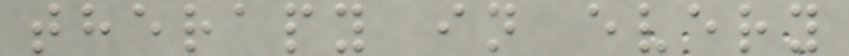therapy in every
